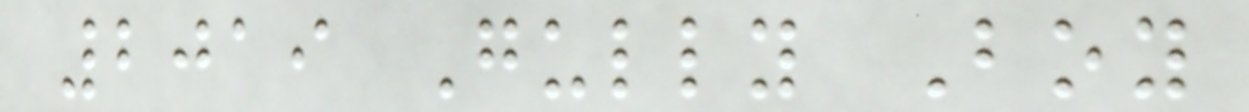2019 Gully Boy
